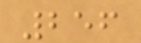256
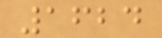1624
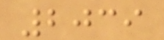2039
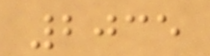2035
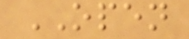OPEN
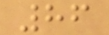86
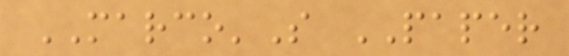MARCO'S PAPER
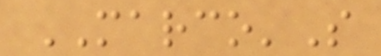MARCO'S
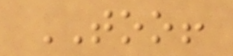TOO!
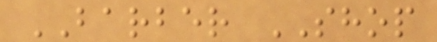BARBER SHOP
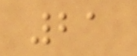21
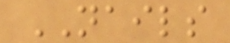NAILS
